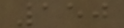150
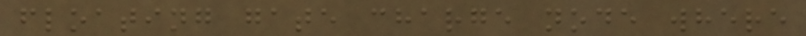floating gate charge node where
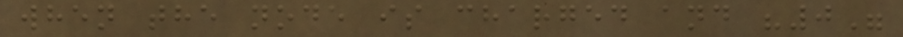when the node is charged and "0"
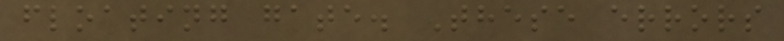floating gate. These errors
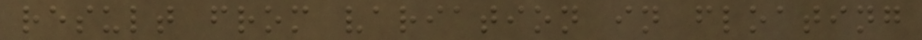result from variation in floating
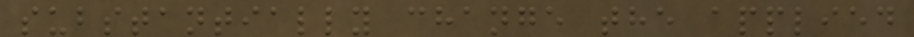substantially change the applied
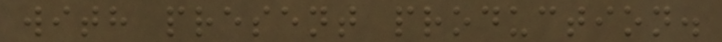with present production.
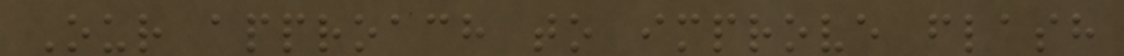Our approach to improve flash
